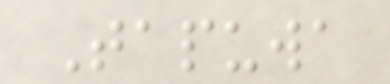Tapuwa
